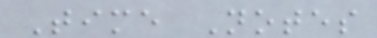Time Notes
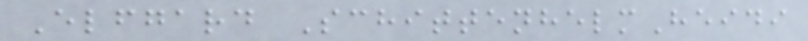Elfgard SchittenhelmHeidi
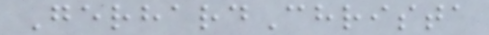GerhardChrista
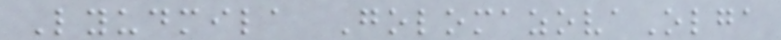Lyudmila GolomazovaOlga
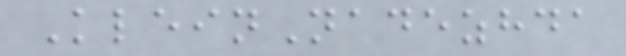KleinNadezhda
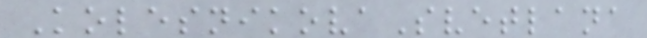KolesnikovaSvetlana
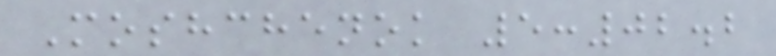Moshchenok 5:02.2
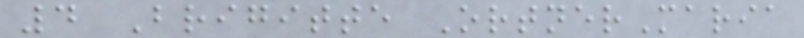4 Brigitte OrtnerMaria
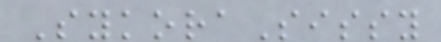SykoraSissy
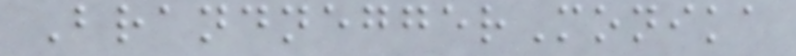BrandneggerMonika
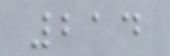214
